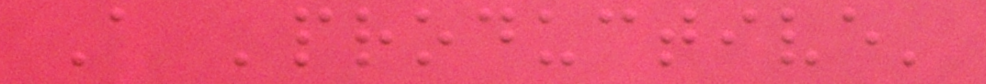A 'productive'
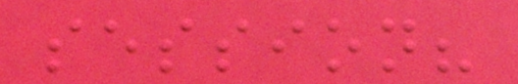session?
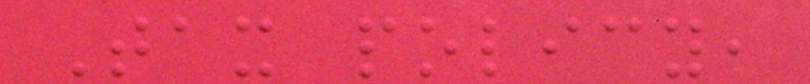Tax policy,
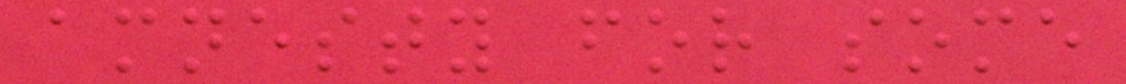amnesty for some
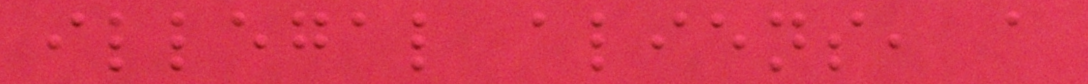illegal aliens, a
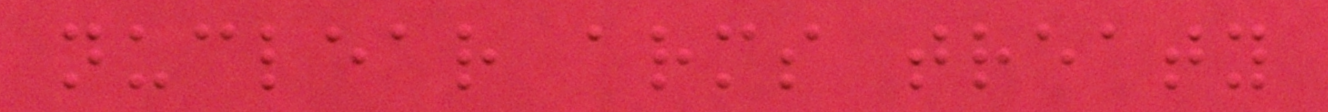nuclear arms treaty
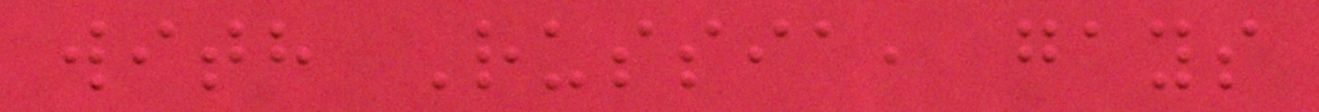with Russia, gays
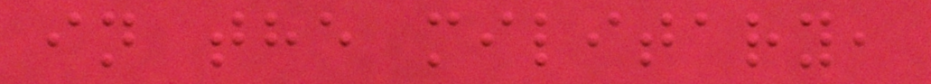in the military,
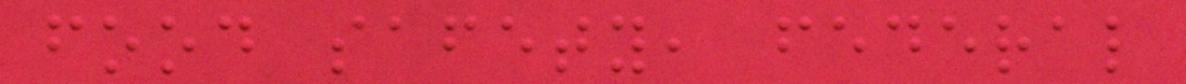food safety, federal
